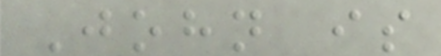John is
